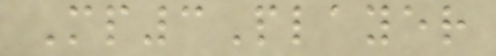Mp3Player
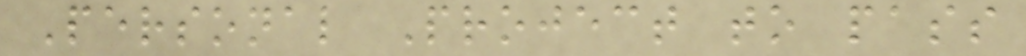Personal Project to pass
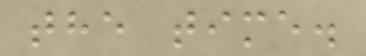the time.
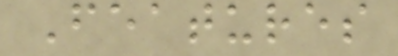Features
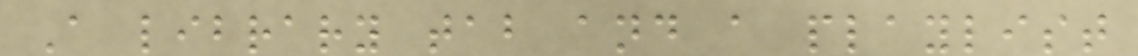A library tab and a playlist
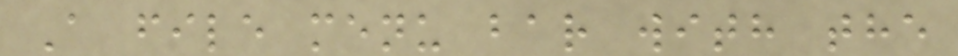A file menu bar with the
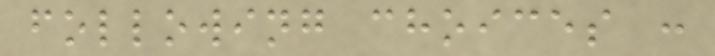following choices :
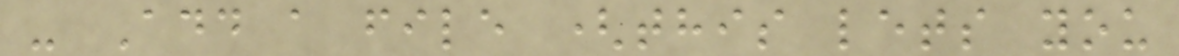- Add a file (this lets you
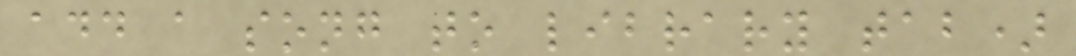add a song to library tab)
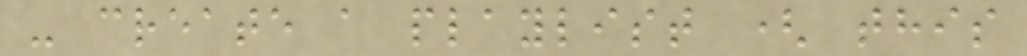- create a playlist ( this
